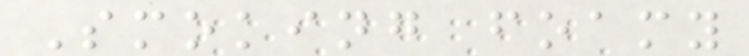Smoking foamy
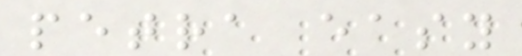petra easy
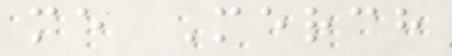me Merch
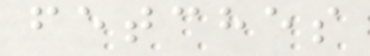fetches
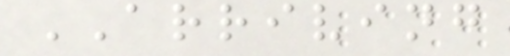ARRIVING
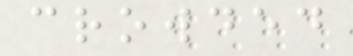crowded
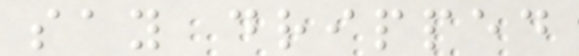say dripped
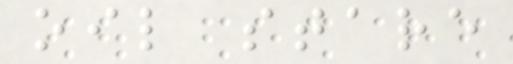oil stare
